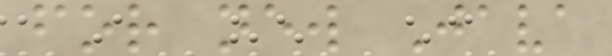for new Java
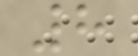8
